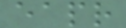eapr
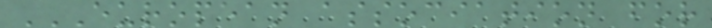EUROPEAN ASSOCIATION FOR
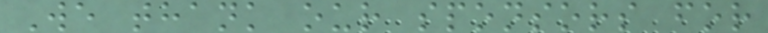We thank our sponsors for
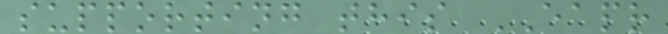supporting this EAPR
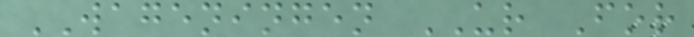WAGENINGEN UR For
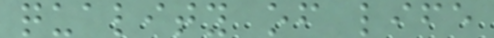quality of life
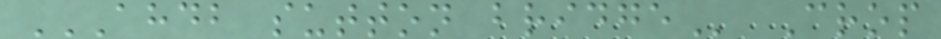AHDB SUTTON BRIDGE Crop
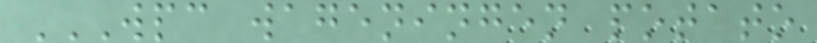WPC WAGENINGEN POTATO
